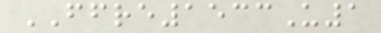FFRE1533U1
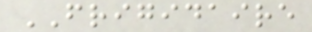FRIGIDAIRE
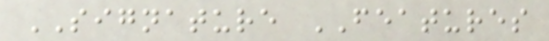SIGNATURE FEATURES
